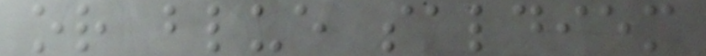or blue saldiem
